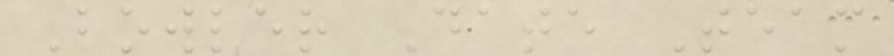Bowler Date Team
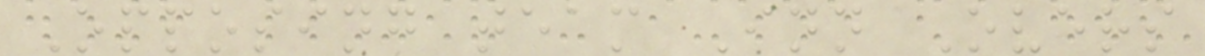Opposing team Inn Overs
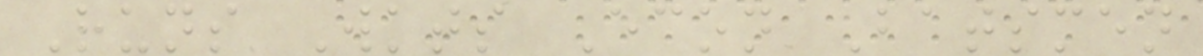Runs Wkts Econ Batsmen
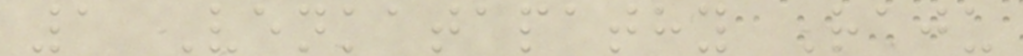1 Venkatapathy Raju
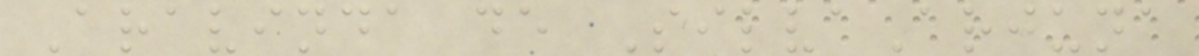Aravinda de SilvaArjuna
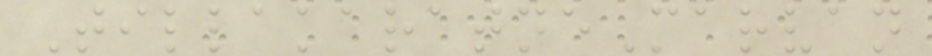TillakaratneMarvan
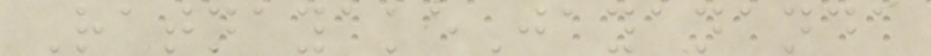RatnayakeJayananda
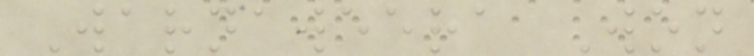Warnaweera Won
